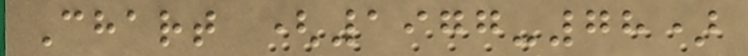Chart (1977-78)
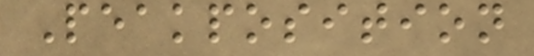Peakposition
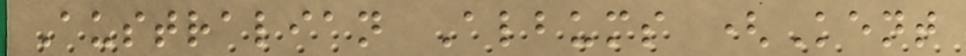Australian Albums (Kent
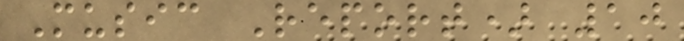Music Report) 10
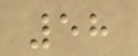58
